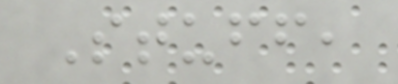Stuff,
